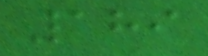189
